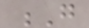G
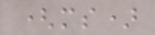(ms)
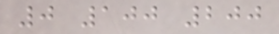0 100 200
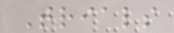Trials
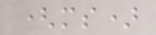(ms)
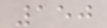150
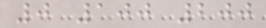0 100 200
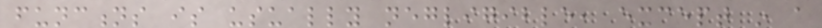functions is usually negligible, except in a
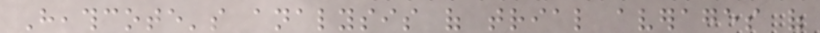Heathcote's analysis of trial averages of
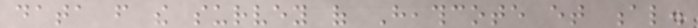data from the survey of Heathcote et al.
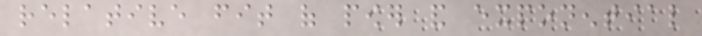relative fit of power and exponential
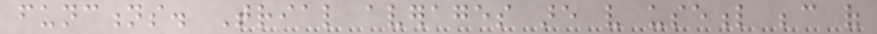functions. Trial averages are very useful because of
